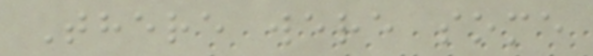There were some
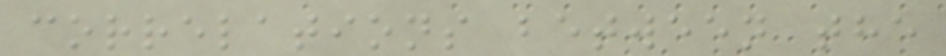correlations between the
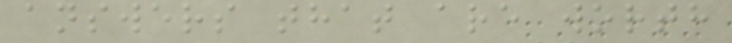answers that are worth
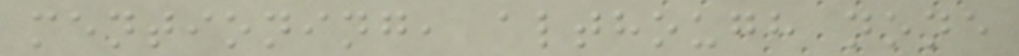mentioning, although none
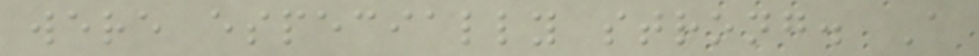were especially strong. A
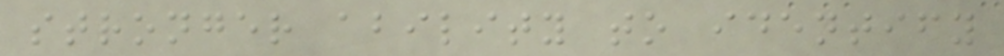stronger ability to identify
